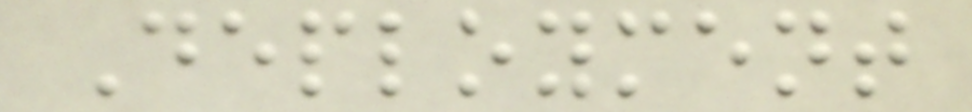Deployment
